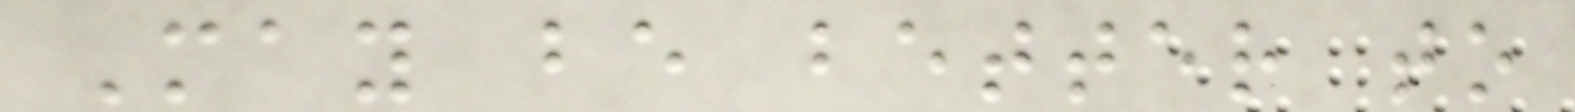May be better to
